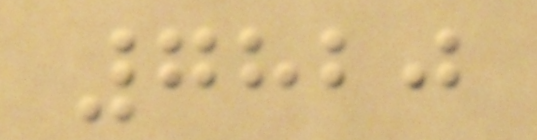7820
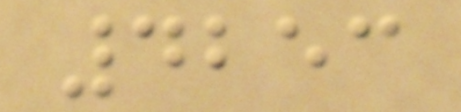4253
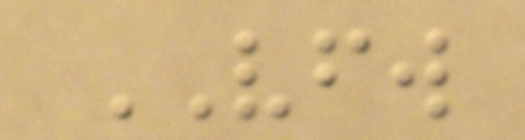VFW
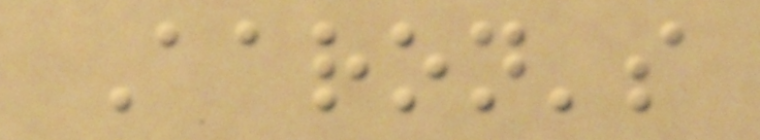Aaron's
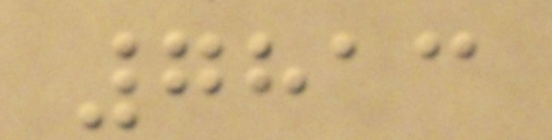7813
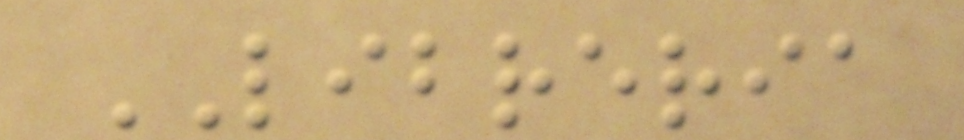LIBRERIA
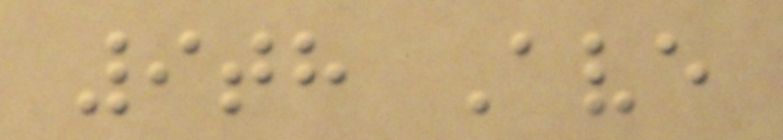9th Ave
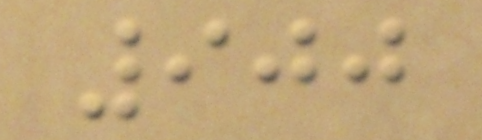900
